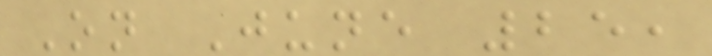On June 25,
